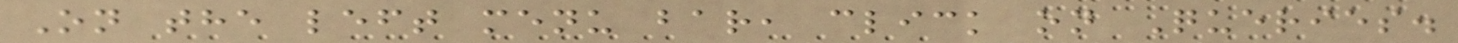On the left menu bar, click on Queries.
